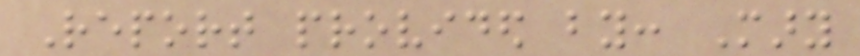Report provided by: Mary
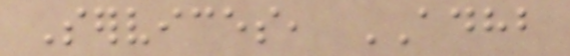Services, ADHB
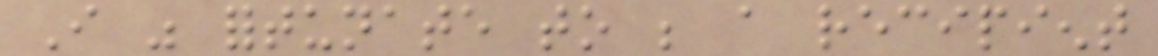I was fortunate to be a recipient
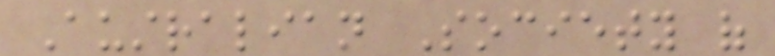Australian Society of
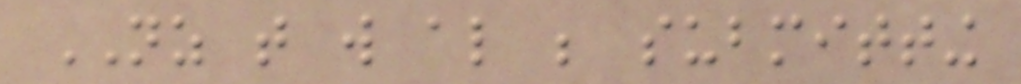NZ that will also be submitting
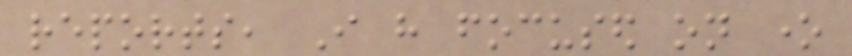reports, I have focused on one
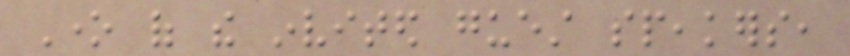One of the invited guest speakers,
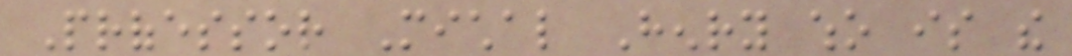Professor Michal Henry who is the
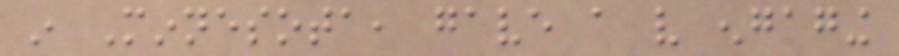in Minnesota, gave a very engaging
